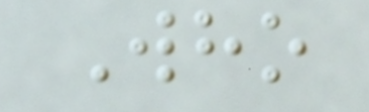Who
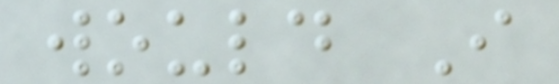would I
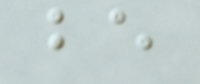be
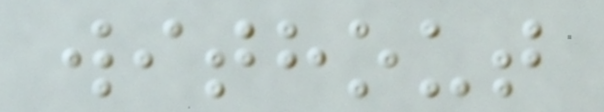without
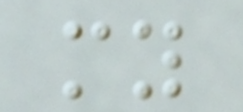my
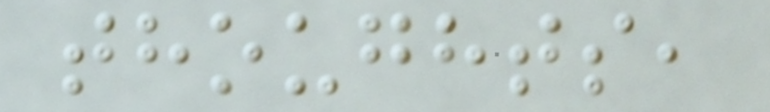thoughts,
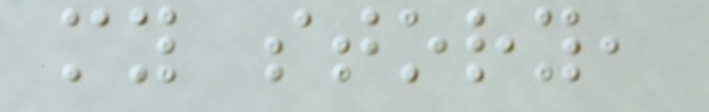my story,
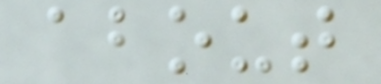about
